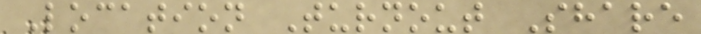Location Turnout Share
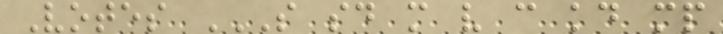Votes S SD M V C KD MP
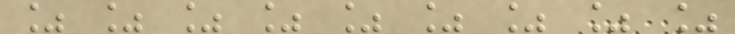% % % % % % % % %
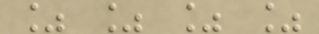% % % %
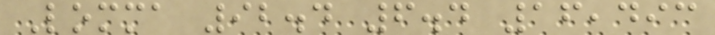Lomma 92.4 6.4 16,493
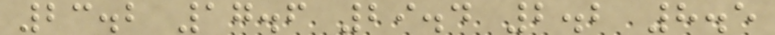23.2 17.6 29.4 2.2 8.5
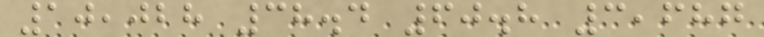10,028 38.4 60.8 3,687
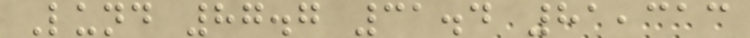Lund 87.7 31.4 81,313
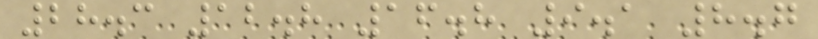28.3 12.8 16.8 9.1 8.7
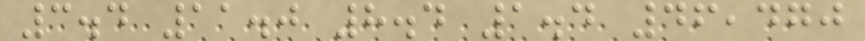3.4 11.0 8.4 1.4 46,470
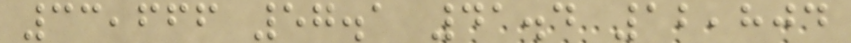33,666 57.1 41.4 12,804
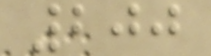200
